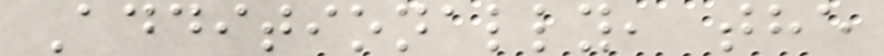Additionally, the
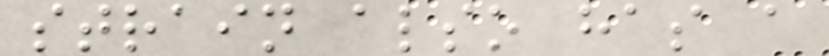strain also has a
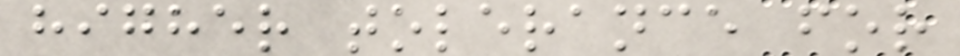higher tolerance for
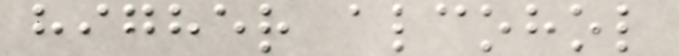higher alcohol
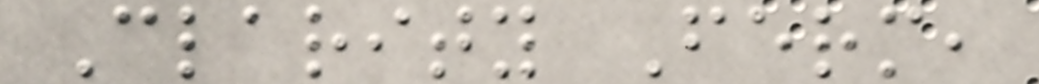Clarity Ferm,
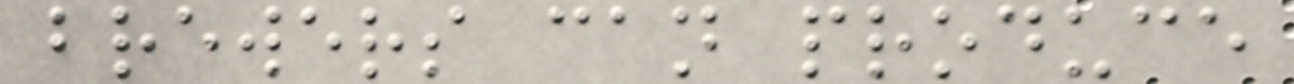brewers can produce
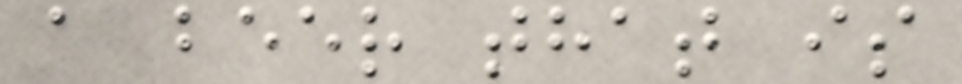a beer that is
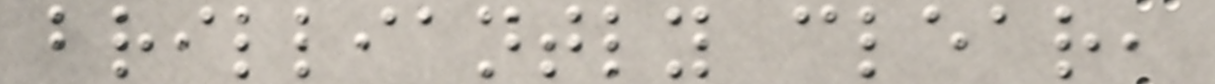brilliantly clear,
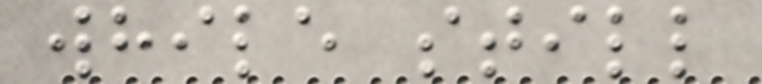while still
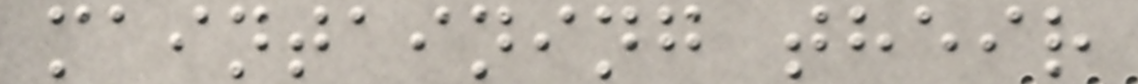maintaining their
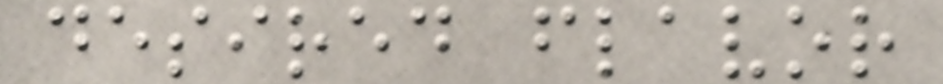desired flavor
